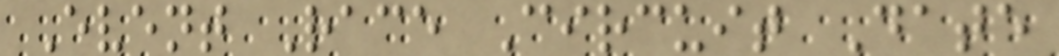Event Race Circuit Date
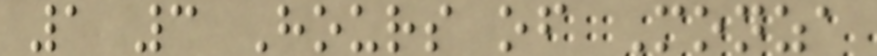1 3 Hours of Monza
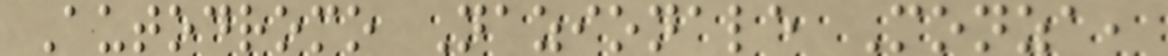Autodromo Nazionale Monza,
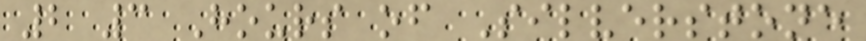2 3 Hours of Silverstone
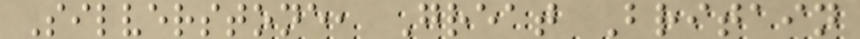Silverstone, Great Britain
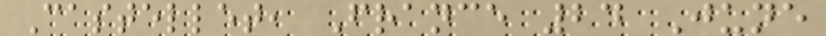Castellet, France 24 June
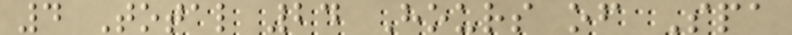4 Total 24 Hours of Spa
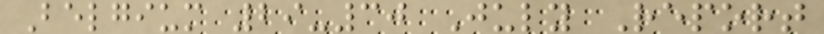Belgium 29-30 July Report
